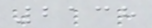2138
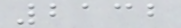2132
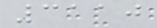3110
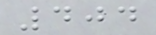404
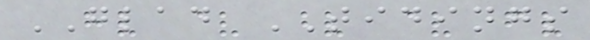GLAD TIDINGS
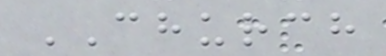CHURCH
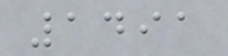1491
